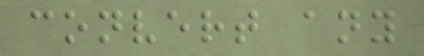convert any
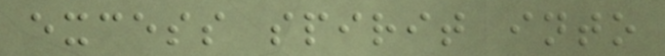excess spirit into
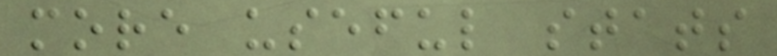more useful stats
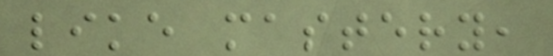like mastery,
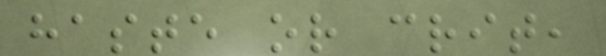haste or crit,
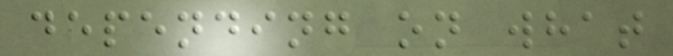depending on what
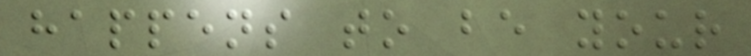happens to be your
